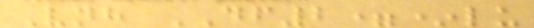Vnh DF2=*lu
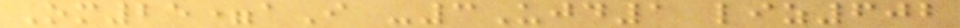Om25=aI -3Ujd1 liz602
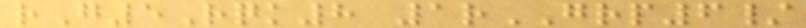rG5Rqk8 1rGRP6/
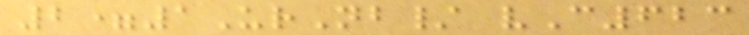2=1UrNb/ vC623
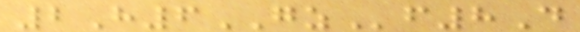2H6GZf8D
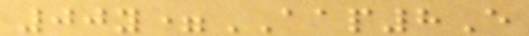00y=AAP8E
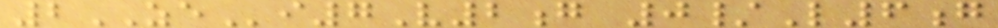2ZEi7V2g 0/L6g
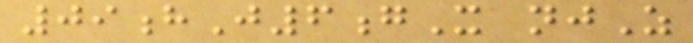09hJ6gX njZ
